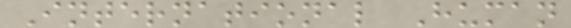International Human
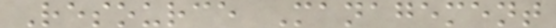Resource Management
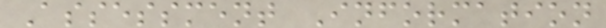Assessment Information
